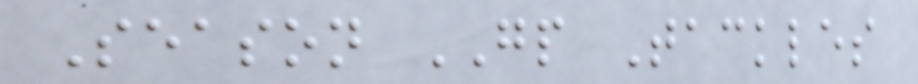Season GP Tackles
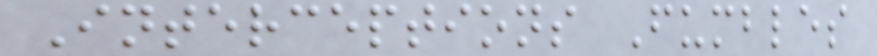Interceptions Fumbles
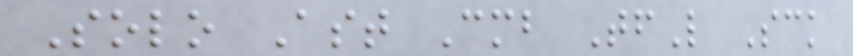Solo Ast Cmb TfL Sck
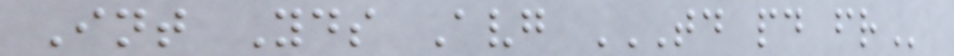Int Yds Avg TD PD FR
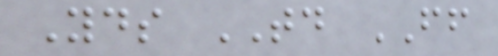Yds TD FF
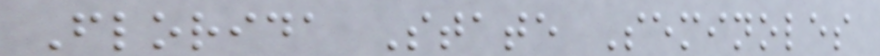Florida State Seminoles
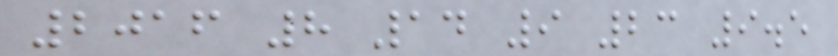2016 8 14 9 23 9.5
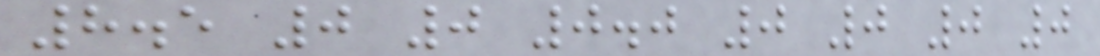8.5 0 0 0.0 0 0 0 0
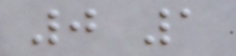0 1
